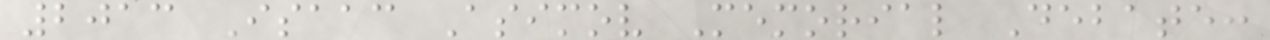2013 Isaac Asimov Memorial Debate:
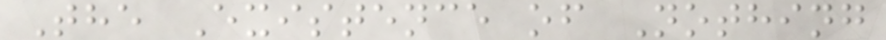The Existence of Nothing
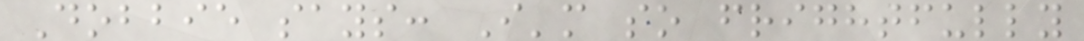Dobbie says: I'm so frightfully
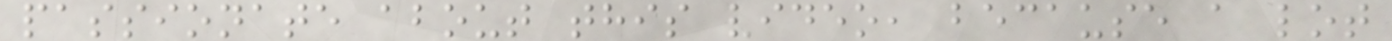passionate about this video, because a lot
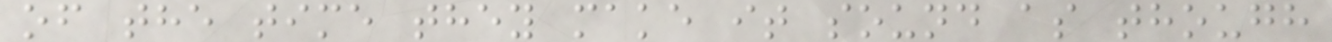of the time they make it sound as though
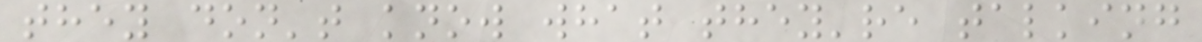they don't know what they're talking
